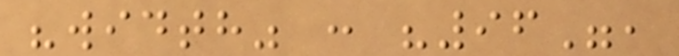"width" : "96",
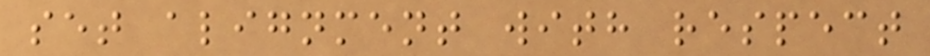set alignment with respect
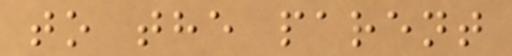to the parent
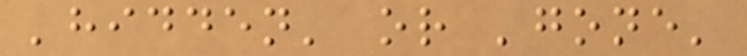'hidden' or 'gone'
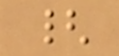{
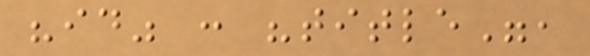"id" : "title",
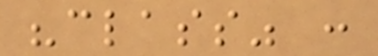"class" :
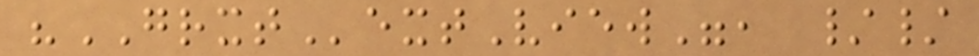"GRXTextView", //
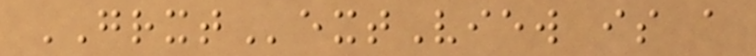GRXTextView is a
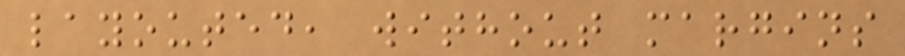layouted, without margins
